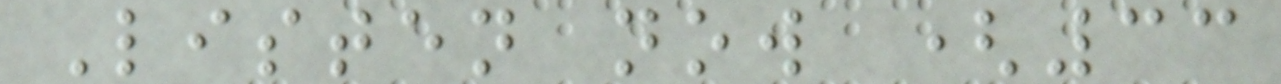Listen now (33
